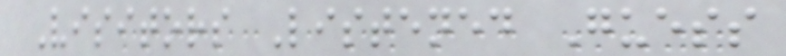Visitors Listened Guess
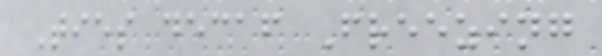Ties decaf Freezing
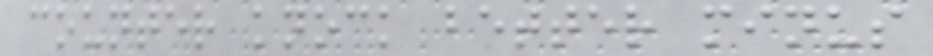counter knock better minus
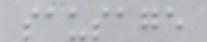sausage
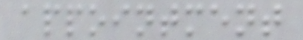appointment
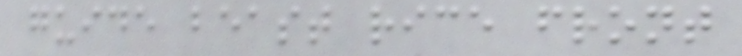guide beast rice front
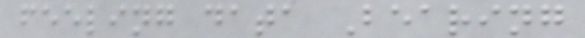feeling data Bearing
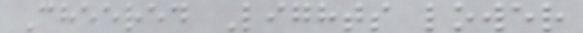Cheered Lights lower
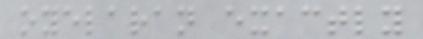oyelaran exactly
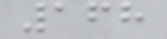168
